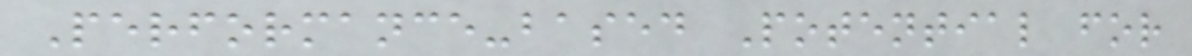Performance-based Potential for
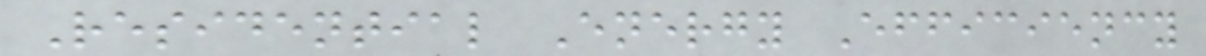Residential Energy Efficiency
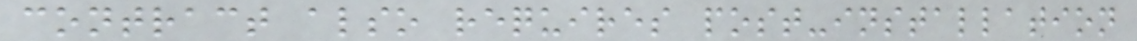contract also requires post-installation
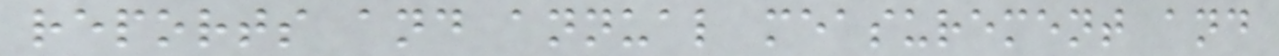reports and annual measurement and
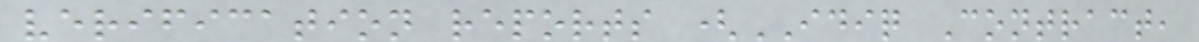verification reports (IDIQ Contract,
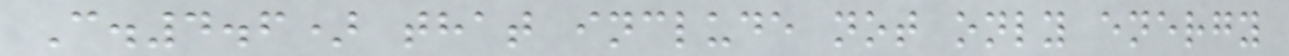C.4.6) that include not only energy
